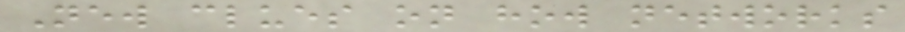New clues on how networks
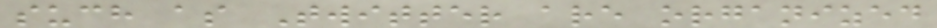such as Twitter are organized
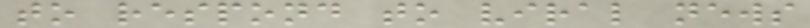to respond to viral news
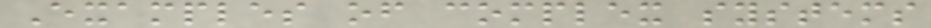Examples of complex systems
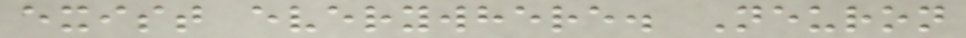exist everywhere. Neuron
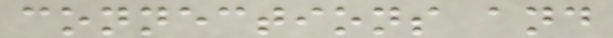connections and
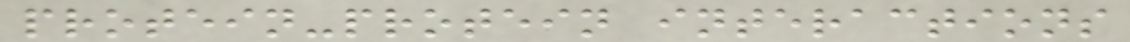protein-protein interactions
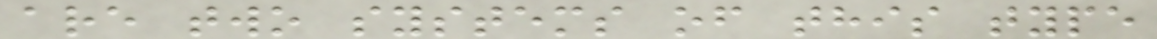are two systems of this type
